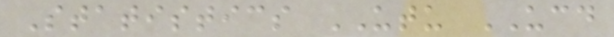Statistics UTU UCD
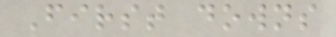First downs
